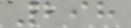298
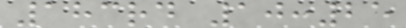183rd 10:25
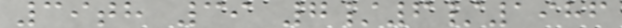39th 39 7/6/1986
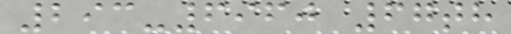293-6960 67th
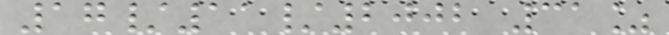17/11/2002 31%
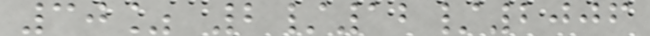30% 2/12/2006
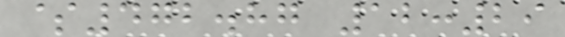$472.87 12:29
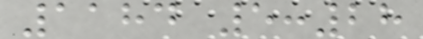1184 5:28
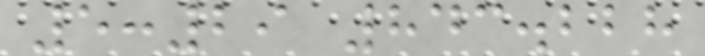5:29 843.228
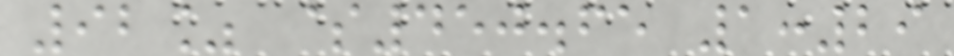92% $450.65 1:29
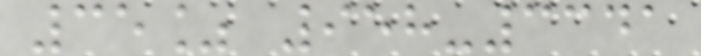35% 958-3341
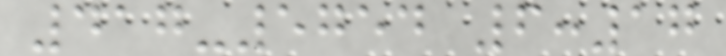417-5754 6:17
